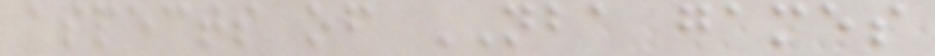aspects of NBA games
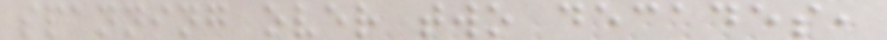spanning over two decades,
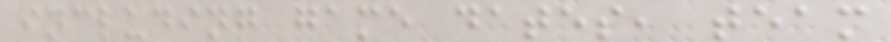including game dates, team
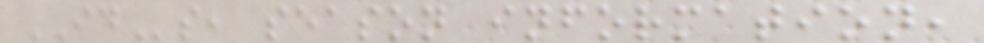IDs, season information,
